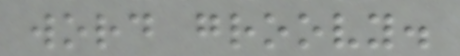word groovy.
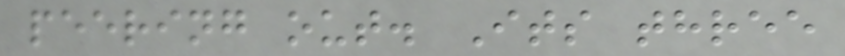peering out. Its three
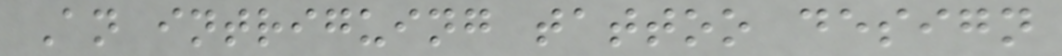An intriguing tattoo design
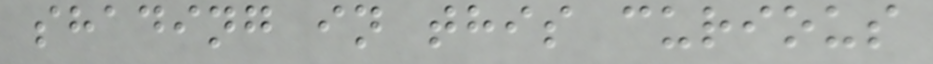shading in this curious
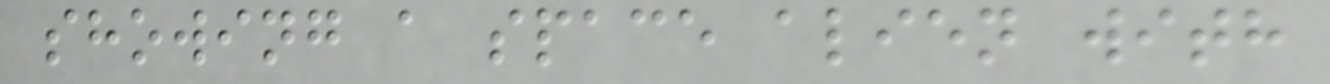showing a space alien with
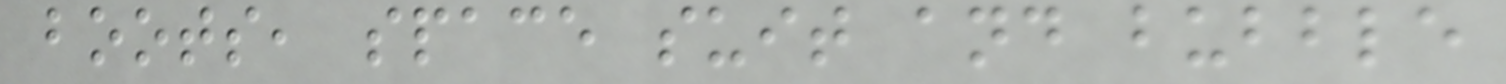boots, space suit and bubble
